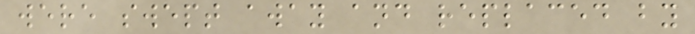were swept away and replaced by
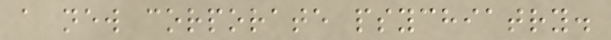a new corporate psychiatry.
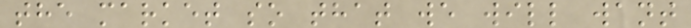the market so that we will want
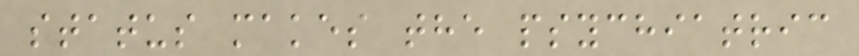status makes the psychiatric
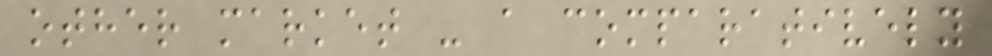other market - a comparatively
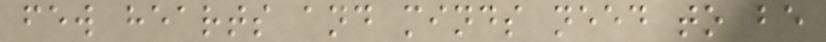few hearts and minds need to be
